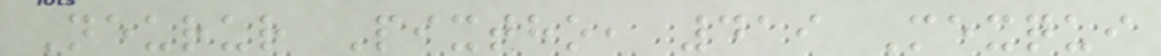Neurur Pixtho, 419 Mexqui
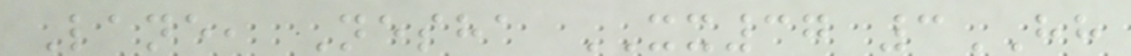Lane, Nesha XX37 3HH
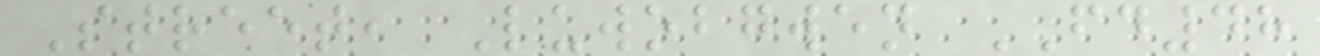Street, Luwobgwen FD48
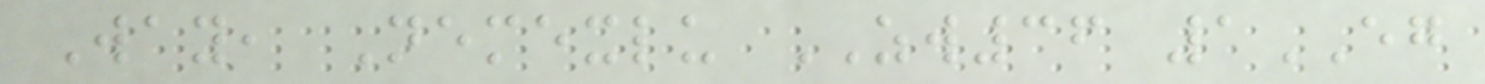Way, Nemexlu ZW36 1EG
